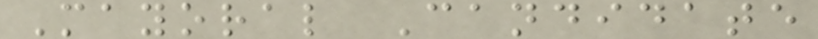Mayoral Candidate
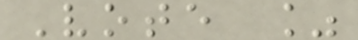Vote %
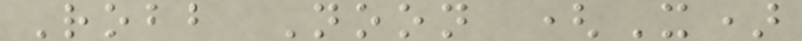Robb Noon (X)
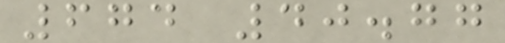674 40.77
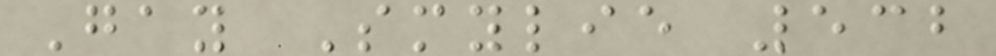Gay Smylie 532
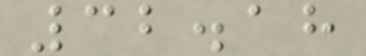32.18
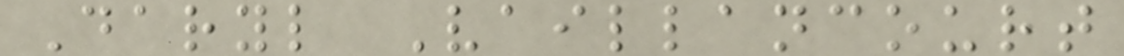Daryl Vaillancourt
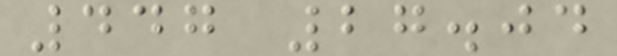447 27.04
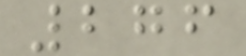276
